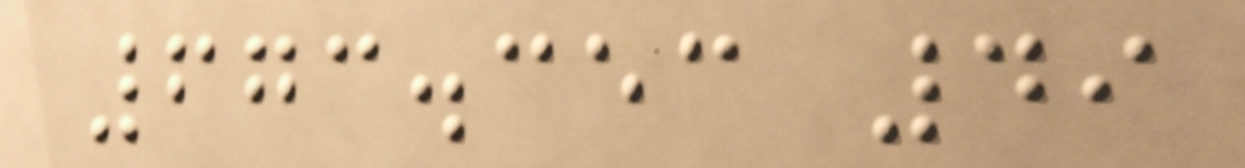673.353 49
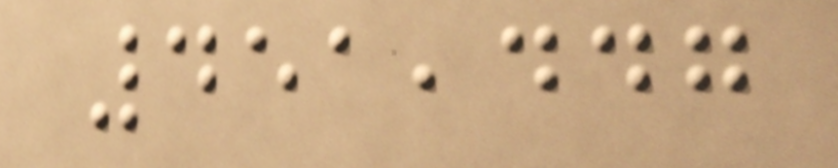451,447
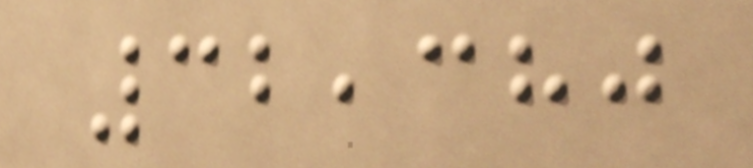32,380
